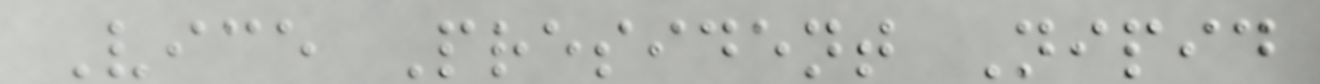Vice President Nipid
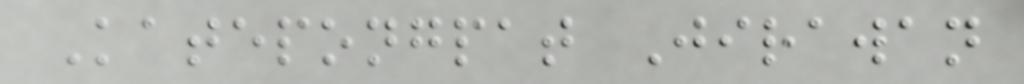Katepongpat Jirawan
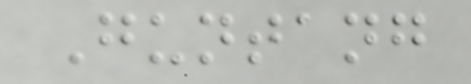Guntang
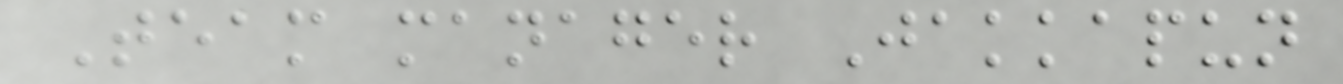Team manager Jakkapun
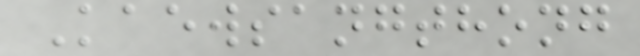Kaewsangthong
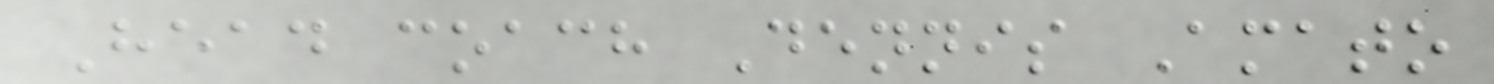Head coach Dennis Amato
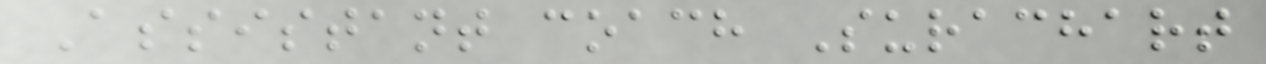Assistant coach Surachart
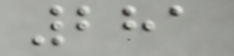281
